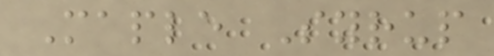Maple Syrup
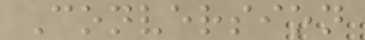Conversion
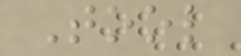Tool
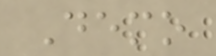Demo
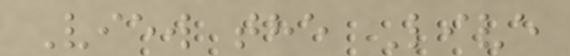View the Live
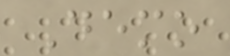Demo
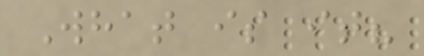What is it?
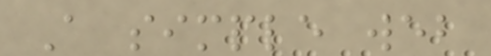A simple web
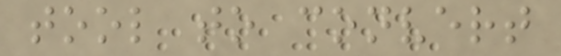tool to convert
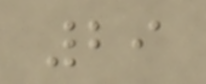29
